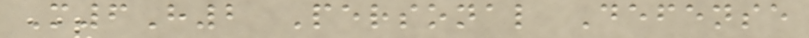M6H2 Personal Defense
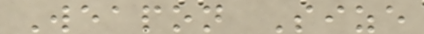Weapon Size
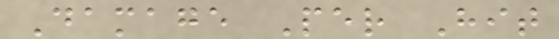Damage Per Hit
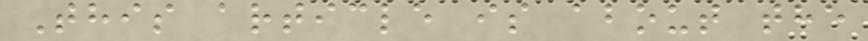This article is about the
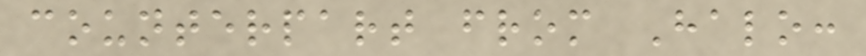counterpart from Halo:
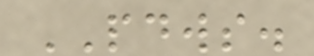PDWS.
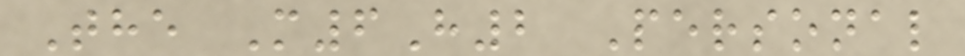The M6H2 Personal
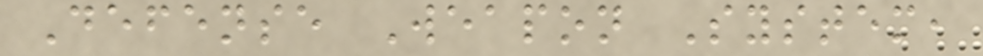Defense Weapon System,
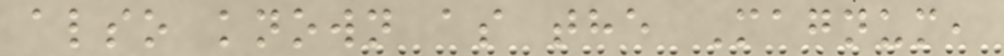also known as the Magnum,
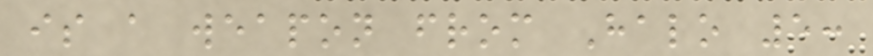is a weapon from Halo 5:
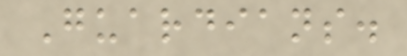Guardians.
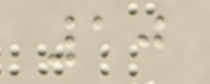10
